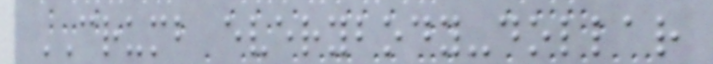CRUMB everybody-dollar
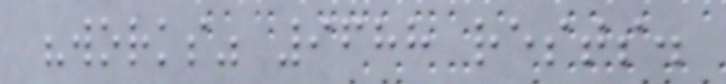"works" 9688 rests.
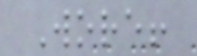Wore!
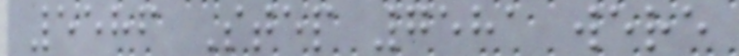5586 Step 7581 were
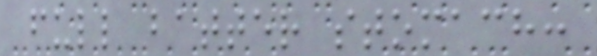full batter stomach:
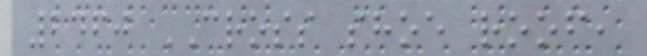2460 CROSS shoe roof,
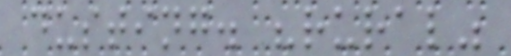dusting. "rural"
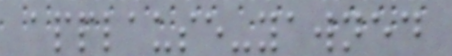applause-yawned
